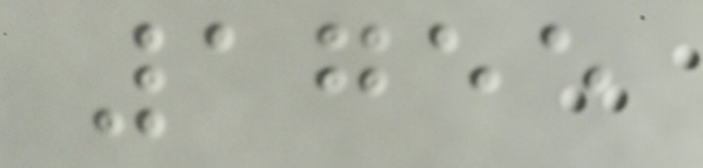1755
